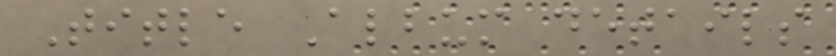Title Album details
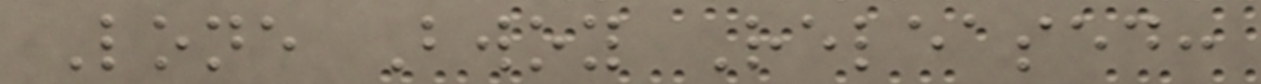Lone Bwoy Released:
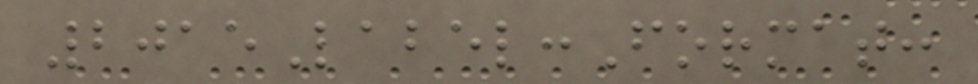2015Label:Format:
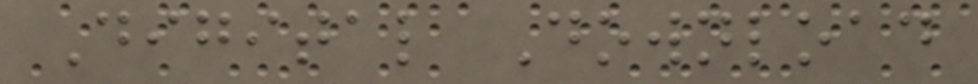Digital Download
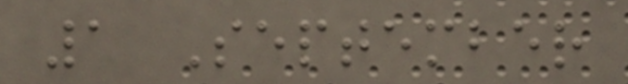1 September
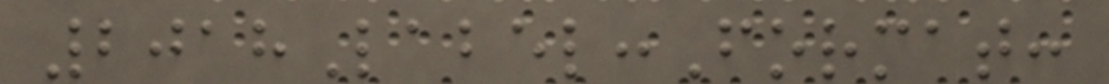2018Label:Format:
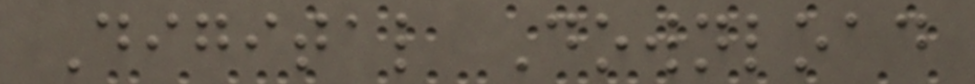Digital Download
